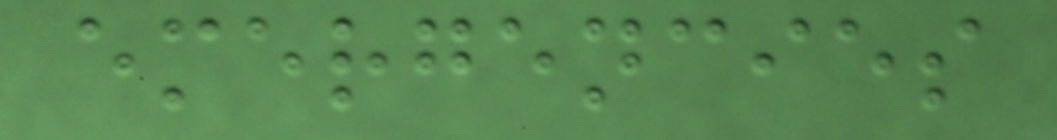emergencies
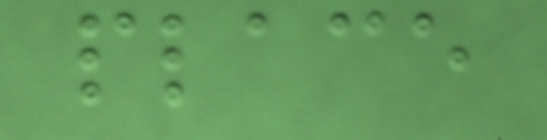place
